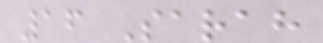16 Sarah
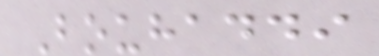Bouhaddi
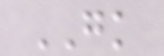GK
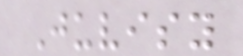Juvisy
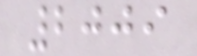2009
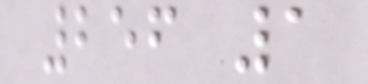256 1
